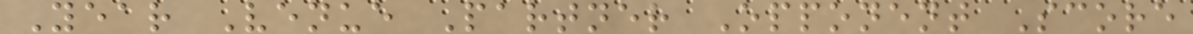Year Venue Partner Opponent Score
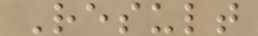Result
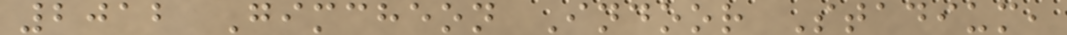2012 Gimcheon Indoor Stadium,
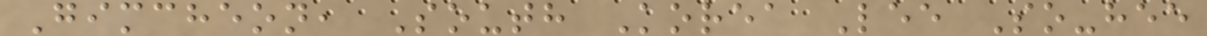Gimcheon, South Korea Lee So-hee
